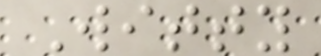Witty
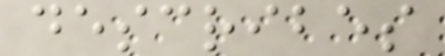describes
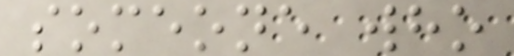someone who
